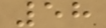58
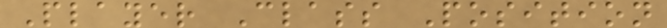Player Class Position
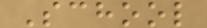School
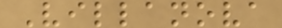Villanova
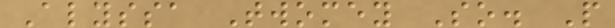Alyssa Twomey So. P
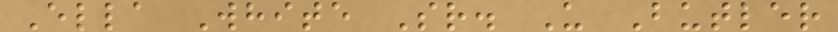Ella White Sr. U Butler
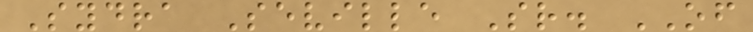Sydra Seville Sr. OF
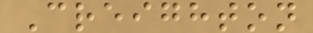Creighton
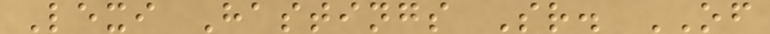Lexi Hastings Sr. OF
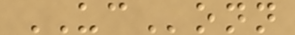UConn
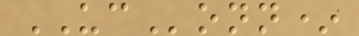UConn*
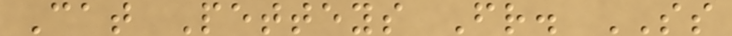Cat Petteys Fr. SS
